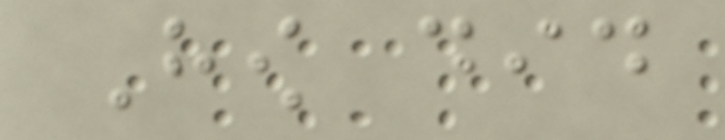How did
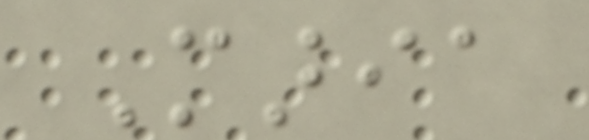Maria
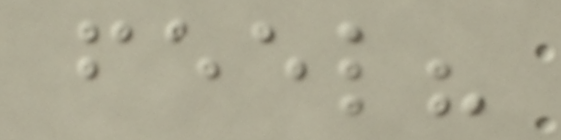feel?
